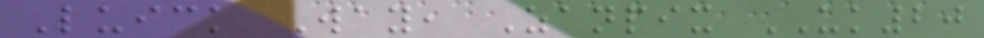Luick Way, Zanpix UK20
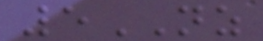5NZ
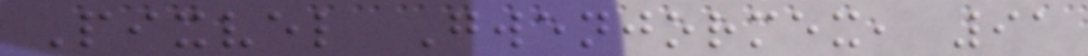Pixvel Gwenjormex, 91
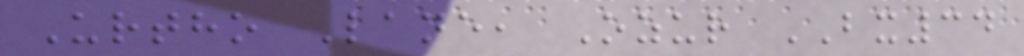Urtho Lane, Ozur BX34
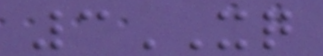3XQ
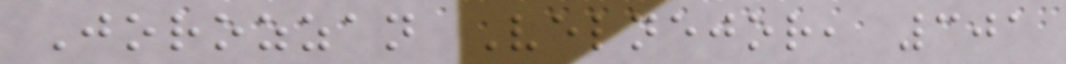Jorozzan Velnejor, 301
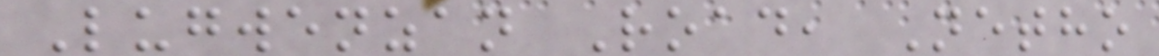Lugwenzan Road, Netho
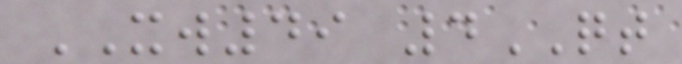XW49 4QT
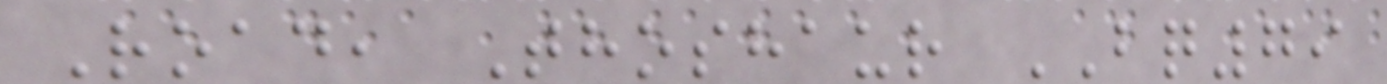Road, Thoshaur BQ79
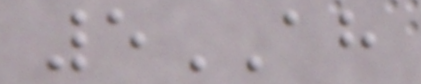5AH
